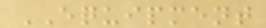EQUIPMENT
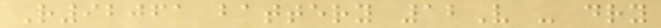R92061 battery 12V - dry
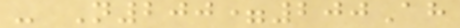- N200=200Ah
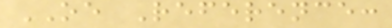OE Reference:
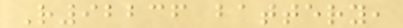R92236 battery,
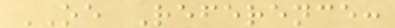OE Reference:
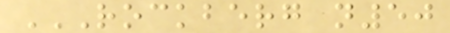ROCKBERG N50
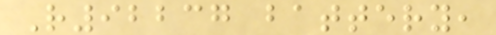R92237 battery,
